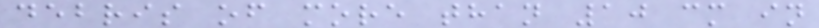debris of more than 10 cm in
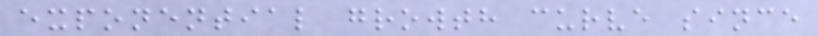exponential growth curve since
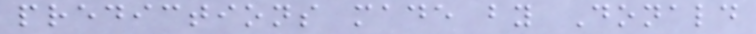predictions made by Donald
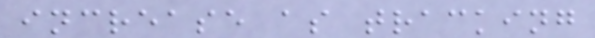increase as tracking
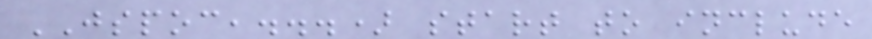JSPOC,...) start to include
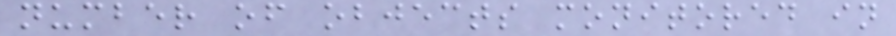number of objects monitored in
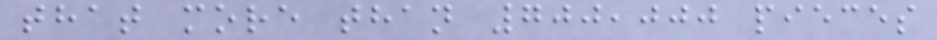that more than 700,000 pieces
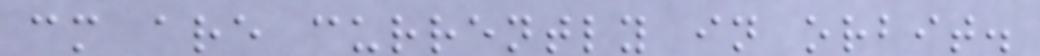cm are currently in orbit.
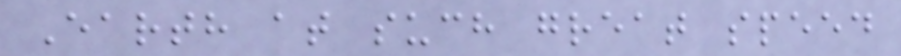Earth at such great speed
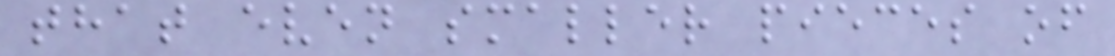that even smaller pieces of
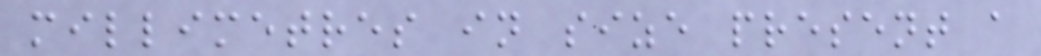millimetres in size present a
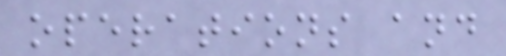operations and
